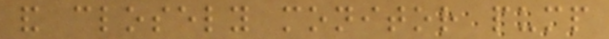and closely monitor pump
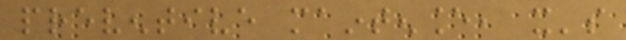preventive maintenance, it's
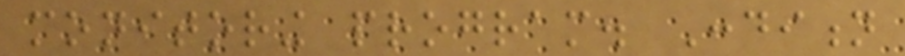monitoring program. Condition
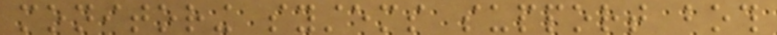monitoring systems support both
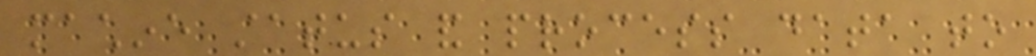machine status and process data to
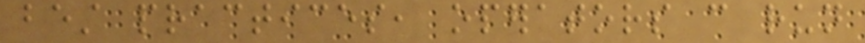best practices, operators can run
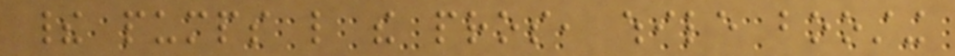their pumps like the pros, while boosting
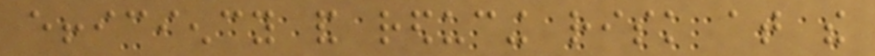efficiency and reducing risk at the
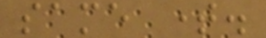same time.
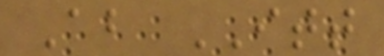About ITT
